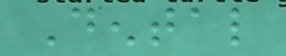Dental
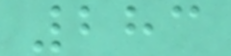283
